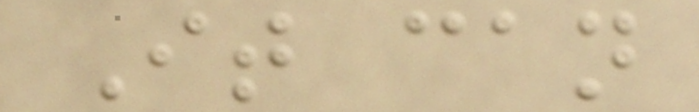It can
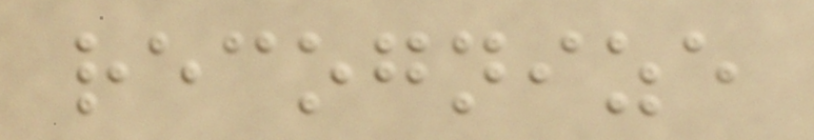recognize
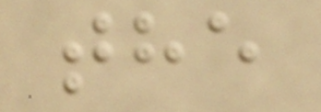the
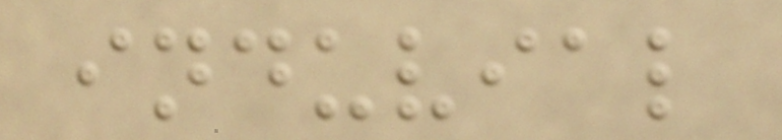induvial
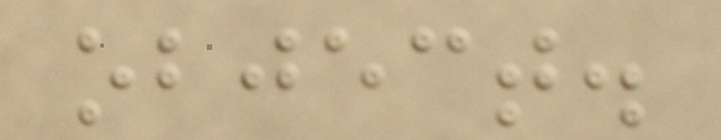object.
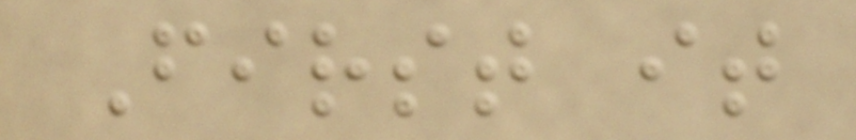First it
